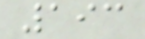193
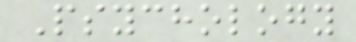Psychology
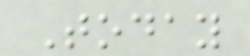Today
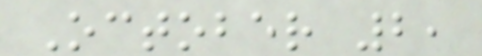October 2,
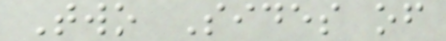Two Sides of
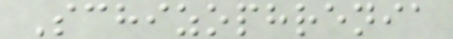Schizophrenia
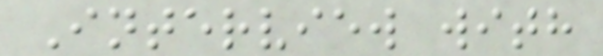Interview with
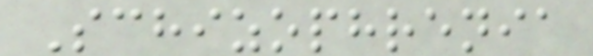Schizophrenia
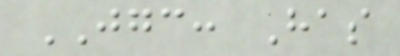JGC: Has
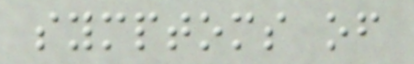symptoms of
